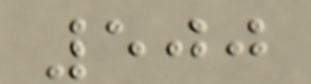500
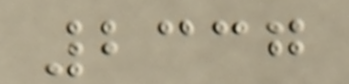2337
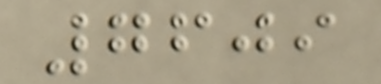7609
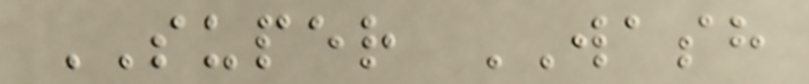SUPER WASH
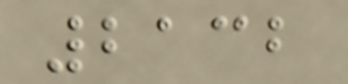2132
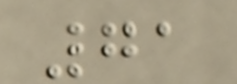71
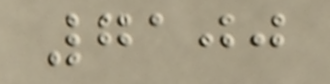7100
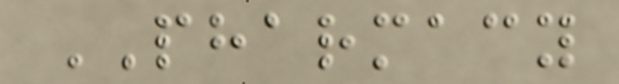PHARMACY
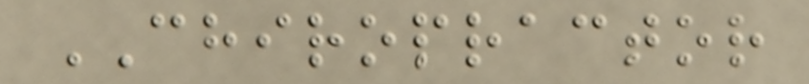CHIROPRACTOR
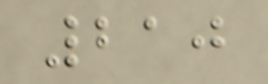210
